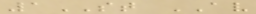1ST AV
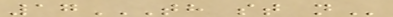17TH ST N
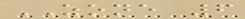ZONE 6
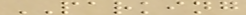PARKING
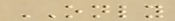ONLY
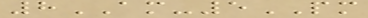8AM-5PM
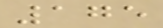175
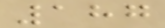187
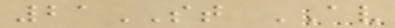21ST AV
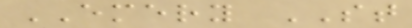EMERY ST
